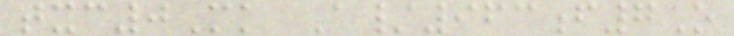txc0Mk A/963f7O
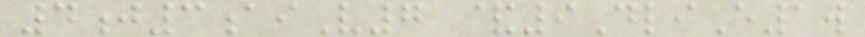4j3aiV7 &9DliE1w
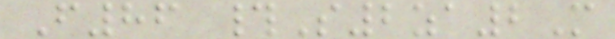F86 #S2za2M
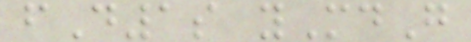fD1s yMdG
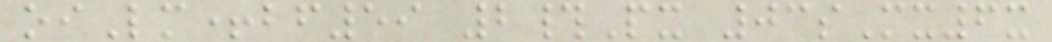oiLm+bf59 2#Px 03sMx6x
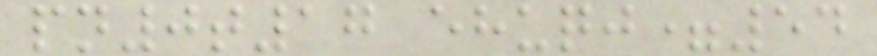pn0t17 ehuqj=54
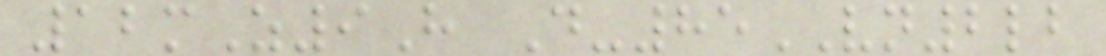12mZ9H D-85VN2lb
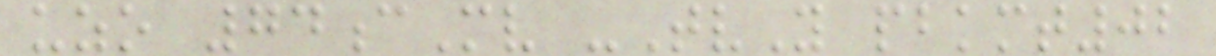uzo 74cMv -TvY pbkmt02
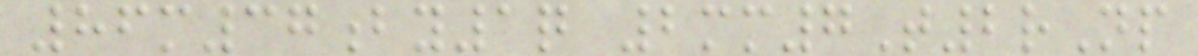86m37by1q 2mm7T2rNp
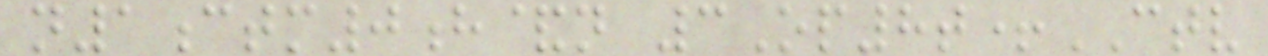n1ctm0h&n 3Op8t+CTV
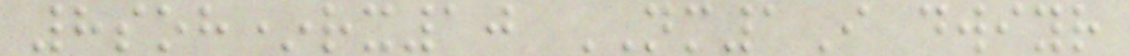8soh*rx10 NM1I dwiyr
